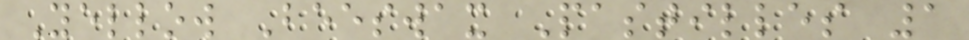Yellow Beeswax Pastilles 1
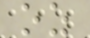oz
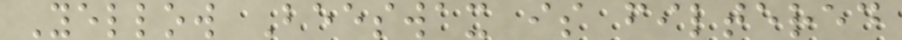Yellow Beeswax is filtered
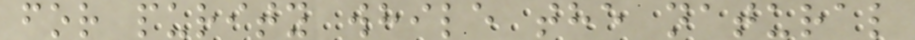for purity while the natural
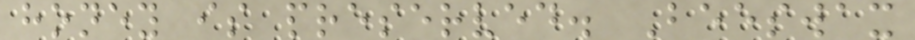honey is preserved. Beeswax
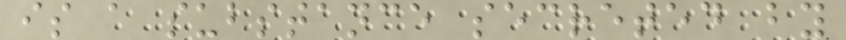is a substance secreted by
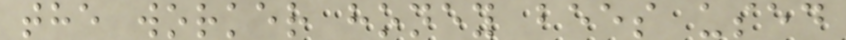the worker honey bees used
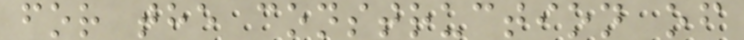for the construction of
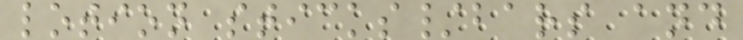lotion sticks/bars and
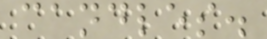candles.
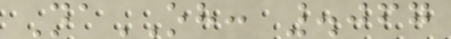NaOH: .067
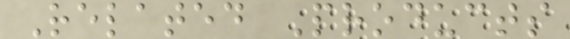Related Products
